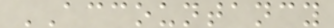ACCOUNTANCY
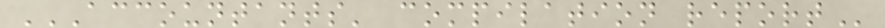ACCOUNTANTS' COMPILATION REPORT
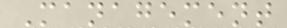Management
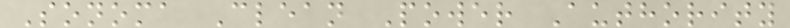Sonoma Clean Power Authority
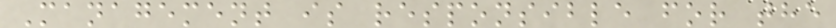Management is responsible for the
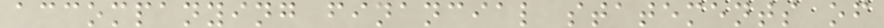accompanying financial statements of
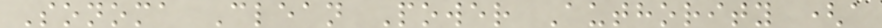Sonoma Clean Power Authority (a
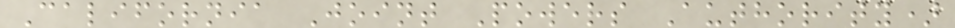California Joint Powers Authority)
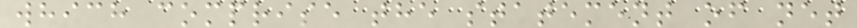which comprise the statement of net
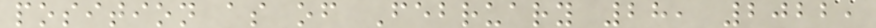position as of February 28, 2022,
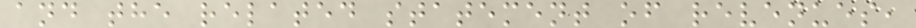and the related statement of revenues,
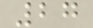27
